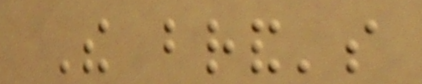The brand's
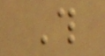This
